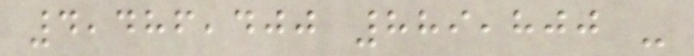4,486,400 889,800 -
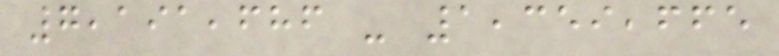7,191,686 - 1,359,665
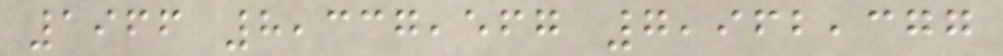1966 8,337,567 7,962,377
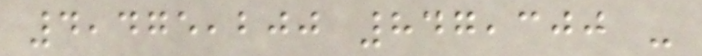4,475,200 847,300 -
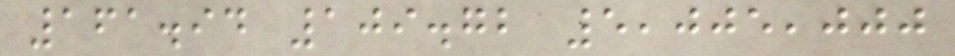161.94 109.72 5,005,000
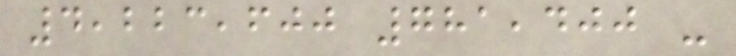4,223,600 781,400 -
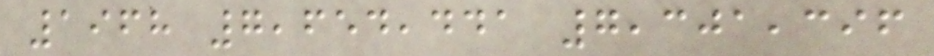1968 7,654,441 7,301,396
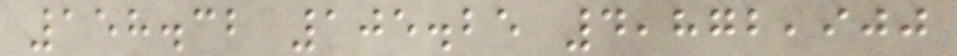158.32 105.25 4,872,900
